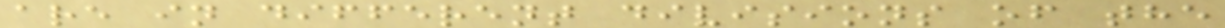are in different divisions of the
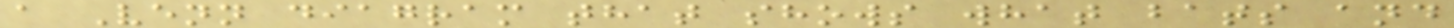a Venn diagram that shows what bats and
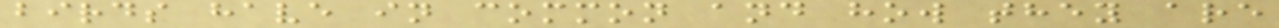birds have in common and how they are
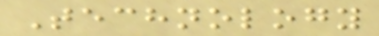Technology
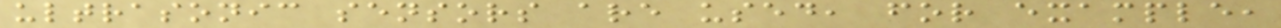ultrasonic sensors are used, for example,
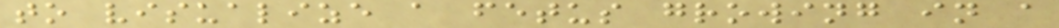to visualize a fetus growing in a
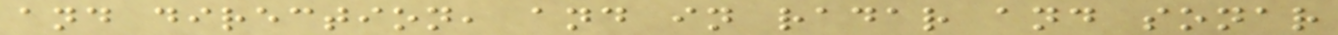and direction, and in radar and sonar
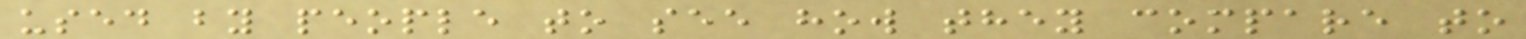used by people to see how they compare to
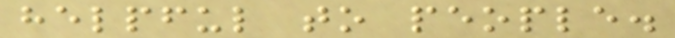helpful to people.
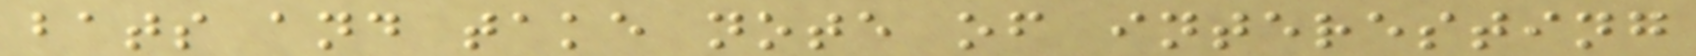bats and take note of interesting
